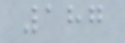187
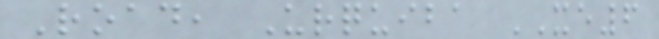Road, Urquiba XE6
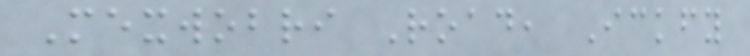Mexwobri Road, Ickfy
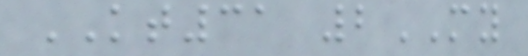KT31 2MY
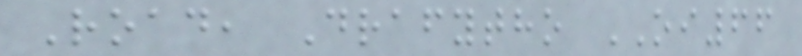Road, Drafytho OI66
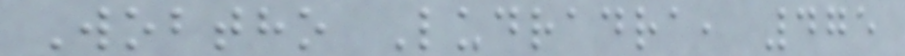Wobtho Ludradra, 475
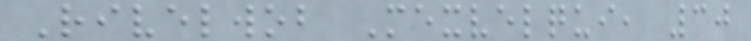Rivelwob Mexvelqui, 30
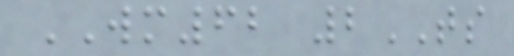WM62 2TS
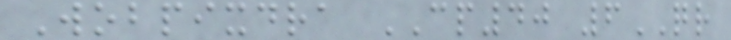Wobpixdra CP40 6QR
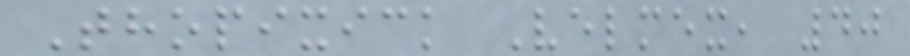Thopixick Velmex, 40
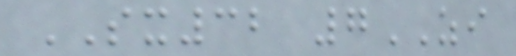SX32 7ZI
